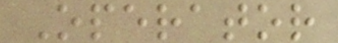Operator
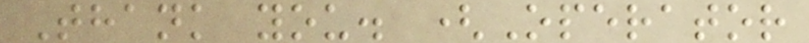Thank you. (Operator
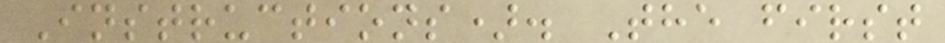Instructions). The first
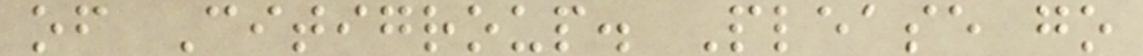of Citigroup. Please go
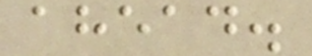ahead.
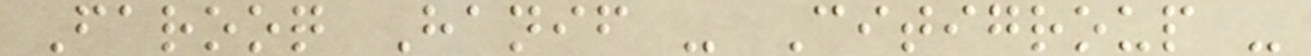Farooq Hanif - Citigroup -
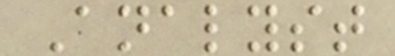Analyst
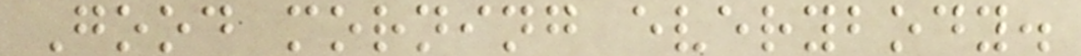Good morning everybody.
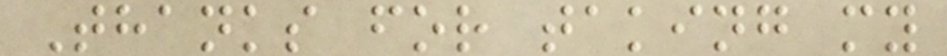Thanks for taking my
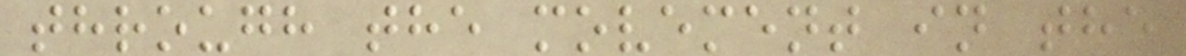through the movement in the
